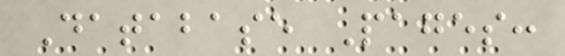Database Pages:
